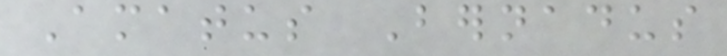Amatus Bernadus
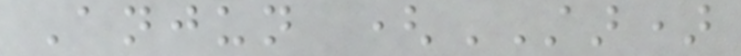Anjun (STAR)
